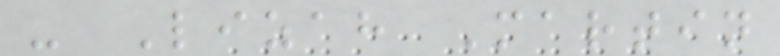- Lizah Martin
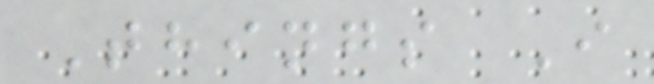Things I
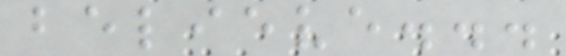believe...
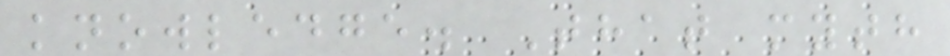knowledge. That myth
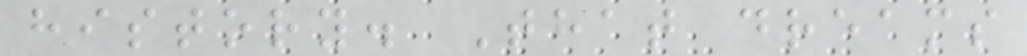history. That dreams
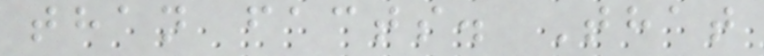than facts. That
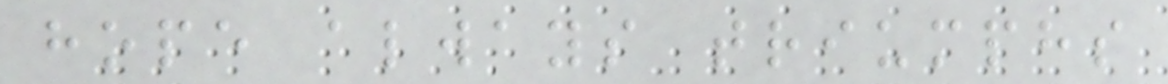hope always triumphs
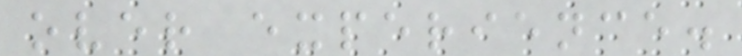over experience.
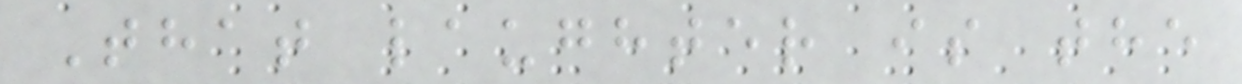That laughter is the
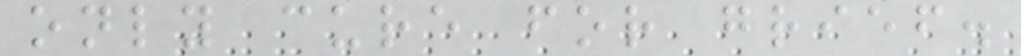only cure for grief.
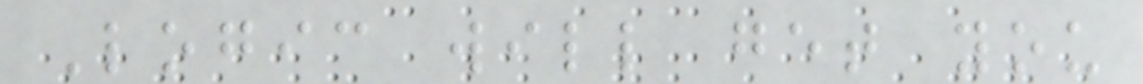Logic will get you
